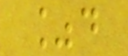%d
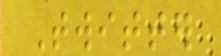Twitter
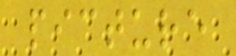picture
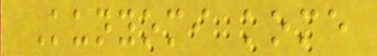Kunyomi kome
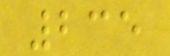235
